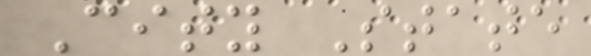City State
